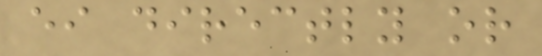either directly or
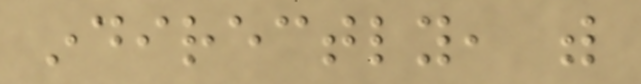indirectly, with
